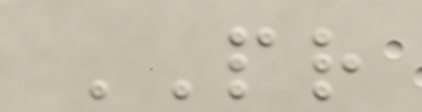PR
